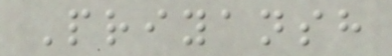Priyansh
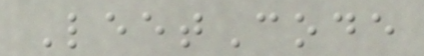LeetCode
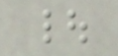|
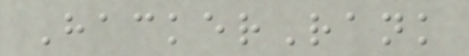HackerRank
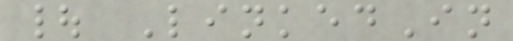| LinkedIn
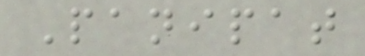Panipat
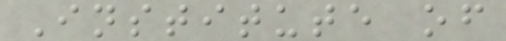Institute of
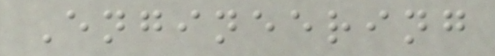Engineering
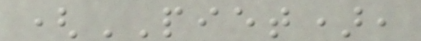(PIET),
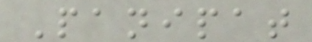Panipat
